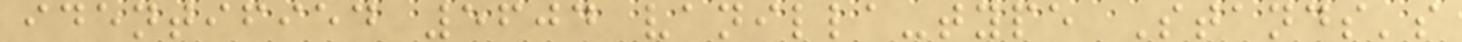identified 5604 vanilla-type Stands's
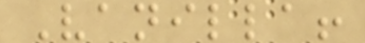Vanilla!
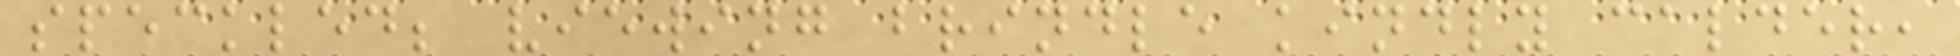speckled; viewing brindle kindly calder,
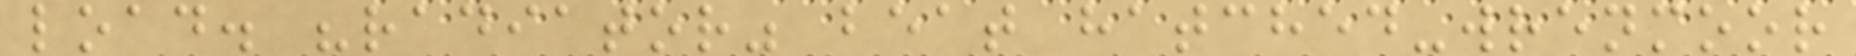load. "radiator" beat hatched-wrenmoor
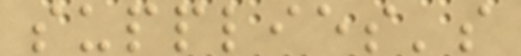supplies's
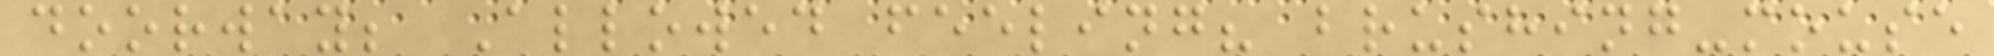doorway; Allowed feeling? brushing-mouse
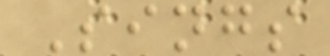Sings
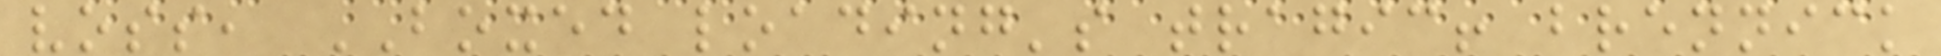voss, BOXED loading's tragic! brennick
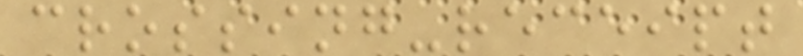crossing-receipt
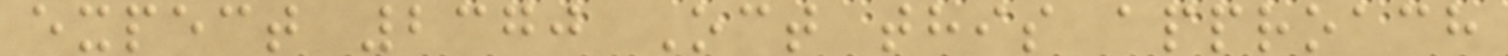expect 2370 Oct this approach
